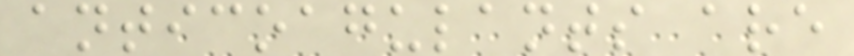anticoagulants are
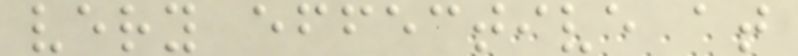very effective at
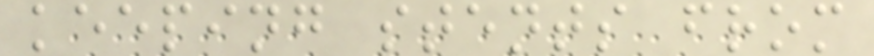keeping stents from
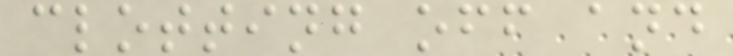clotting off and
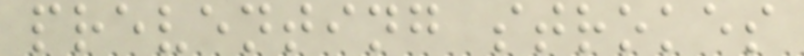preventing strokes
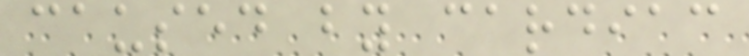caused by cardiac
